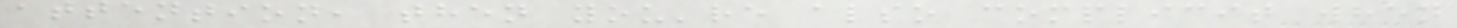attention, then you're also complicit when
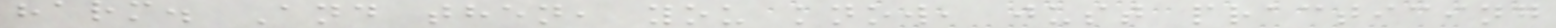harm. And then, you know, just practicing
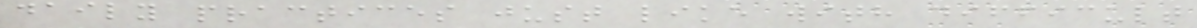daily practices just like with difficult
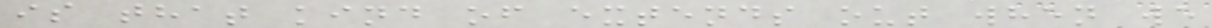is that kind of extends out when we
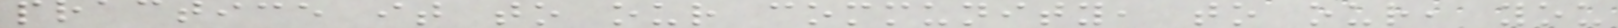practice it to our community, to our, you
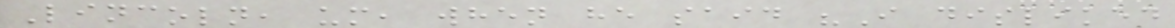Lincoln, um, when he said "I disliked
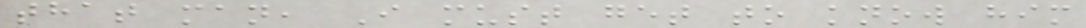that man, I must get to know him
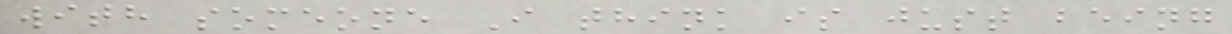with someone I think is just being
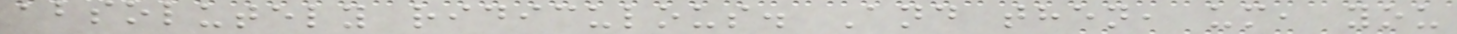absolutely ridiculous. And then, um, you
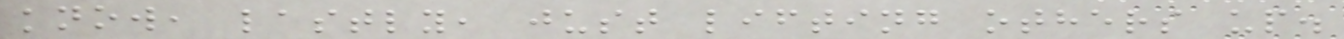know, lastly, just lifting others up.
